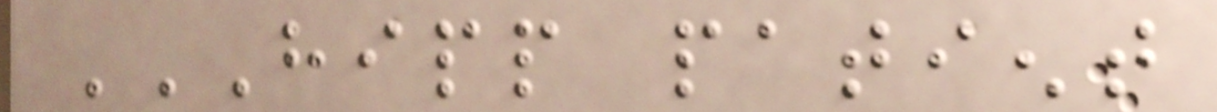HIPP PATIENT
